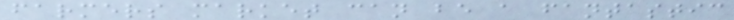farmers market can be a fantastic
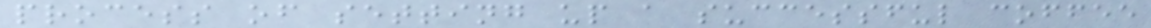process of setting up a successful coffee
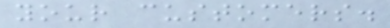your customers.
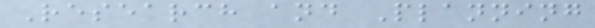Research and Planning
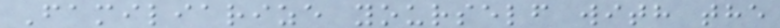Familiarize yourself with the
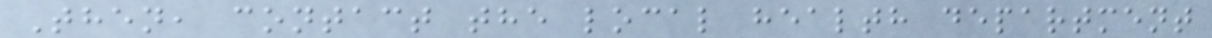Then, contact the local health department
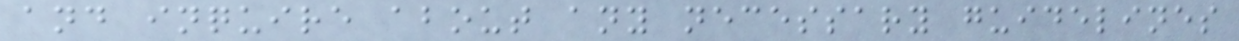and inquire about any necessary guidelines
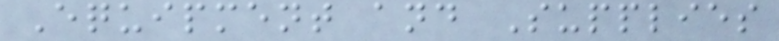Equipment and Supplies
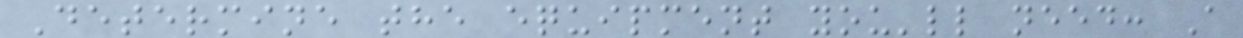Determine the equipment you'll need: A
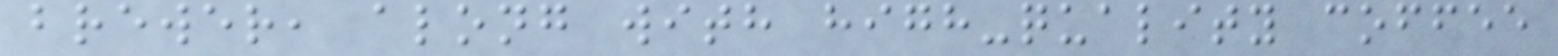brewer, along with high-quality coffee
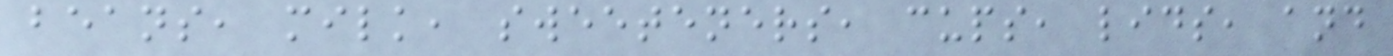beans, milk, sweeteners, cups, lids, and
